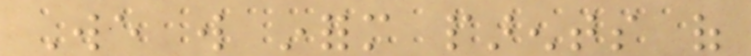We will inform parents of
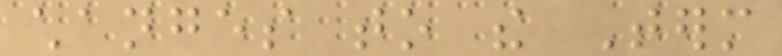changes to the Term
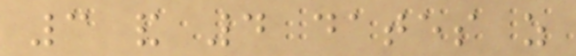3 and 4 dates as
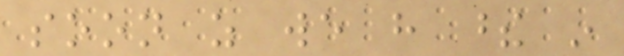soon as we have these in
